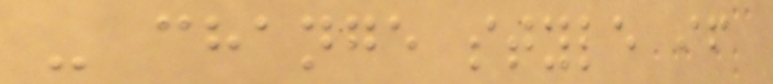- change style if
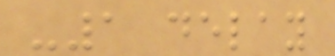-1 delay
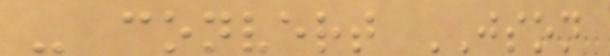- convert JSON
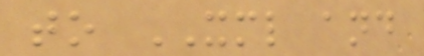to XML and
